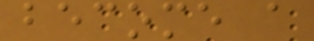become a
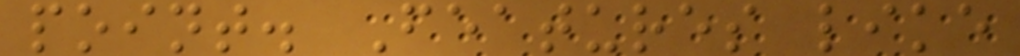point. Features like
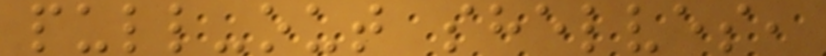pull-out shelves,
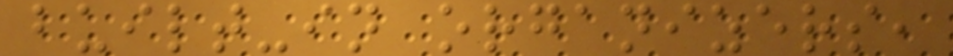built-in organizers,
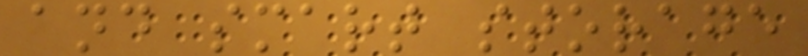and smart storage
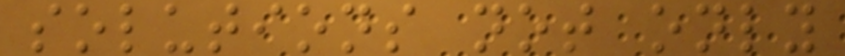solutions not only
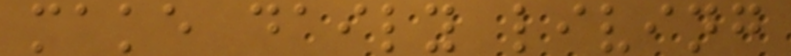make daily living
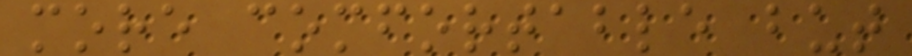more comfortable but
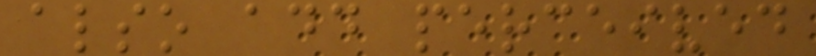also add perceived
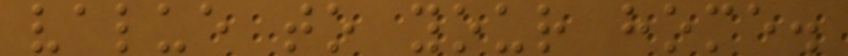value to your home.
